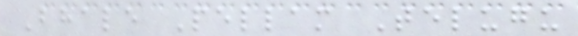Bhale Pellam Telugu
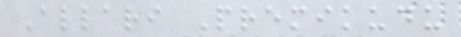Allari Premikudu
